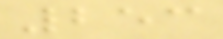253
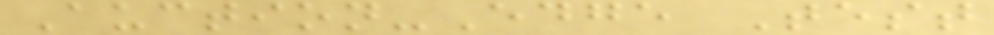Auction-Edge Test
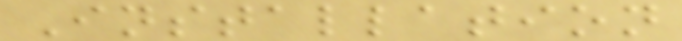Installation
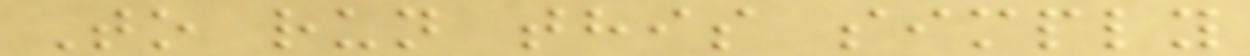To run this simply
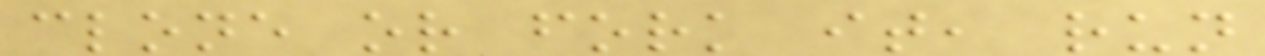clone or fork it, run
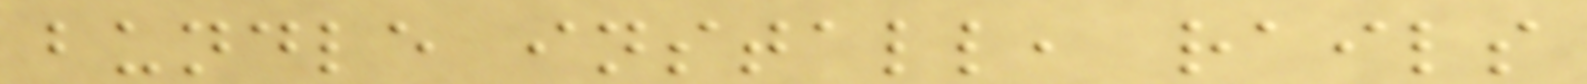bundle install, rails
